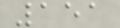151
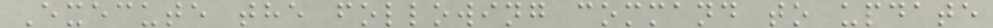Execute the following command to update
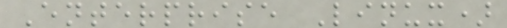Enterprise Linux)
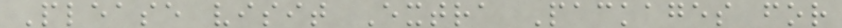Please visit Extra Packages for
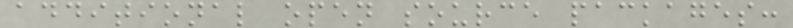additional open source packages:
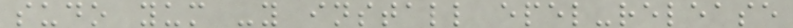sudo yum -y install epel-release
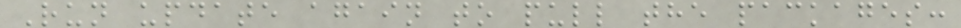Run update again to pull the packages:
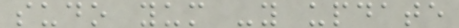sudo yum -y update
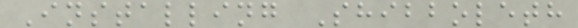Installing Shibboleth
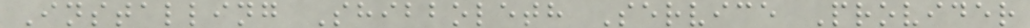Installing Shibboleth Service Provider
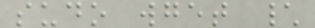sudo wget \
